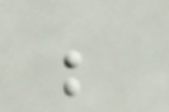be
